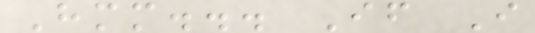Hmm... If I
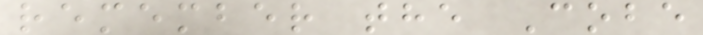remember the Cobe
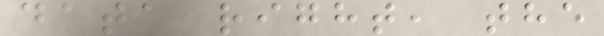data right, the
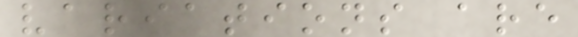variations are
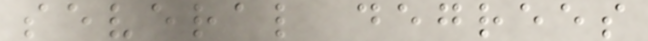several degrees
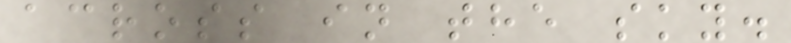across in the sky.
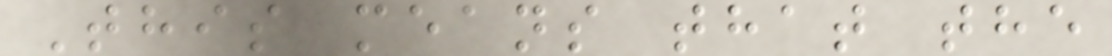This means that the
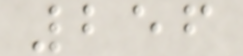256
